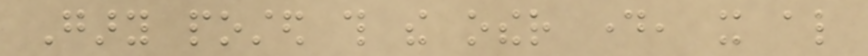Gary posted this the other day, it also
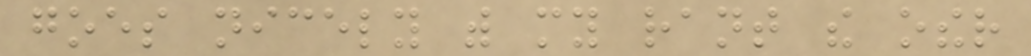goes nicely with my rant the other
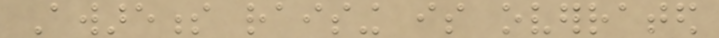Awareness raising is overrated
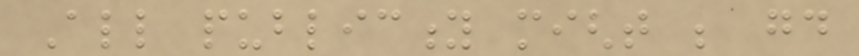All publicity might be good
